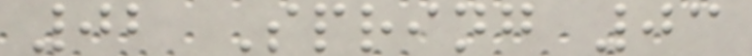02 Spring 03
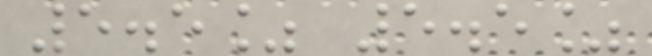5.5% 5.5%
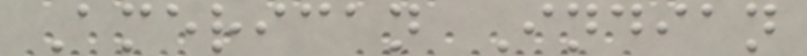American Indian
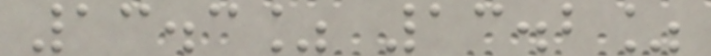13.3% 13.2%
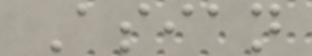Asian
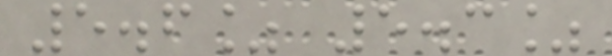5.6% 5.3%
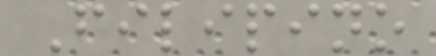Filipino
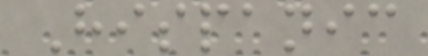Hispanic
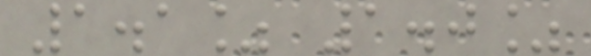1.1% 1.0%
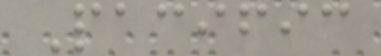Pacific
